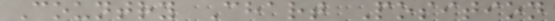Country Chart Position
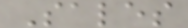Sales
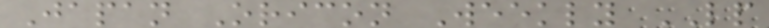Japan Oricon Weekly LP
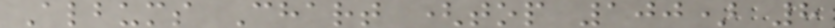Albums Chart (top 100) 8
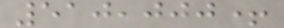510,000+
